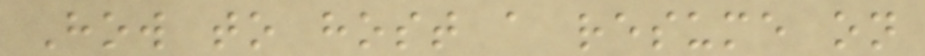How to host a resume on
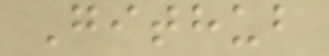Github
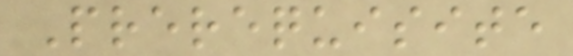Prerequisite
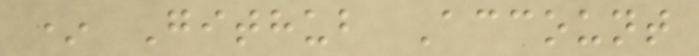* Github Account
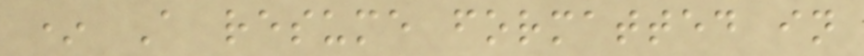* A resume formatted in
